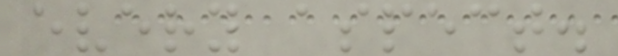every aspect.
